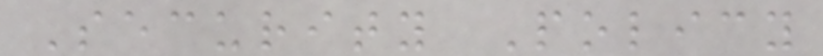Security Policy
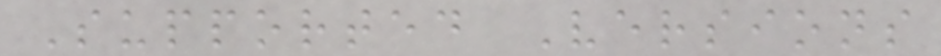Supported Versions
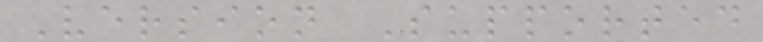Version Supported
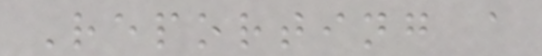Reporting a
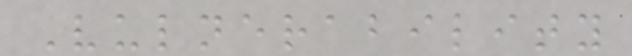Vulnerability
